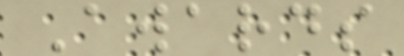Awards
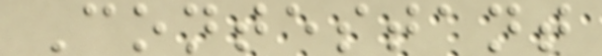Contestant
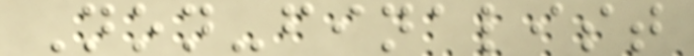Non-finalist
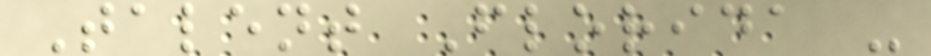Talent Florida -
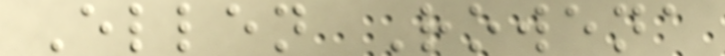Ellen Rowena
